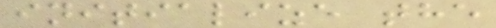initialize the
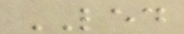LED
